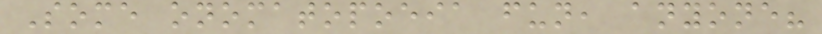Some onomatopoeia fun, anyone?
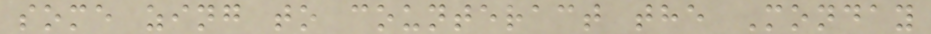some zing to counteract the Monday
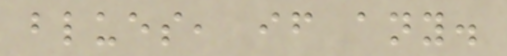blues, if any.
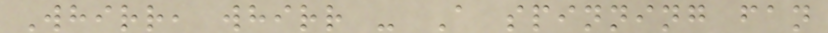Whirr, whirr - A spinning fan
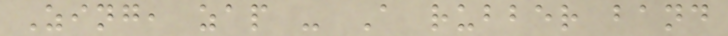Zing, zap - A rubber band
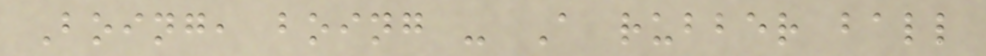Boing, boing - A rubber ball
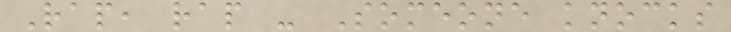Rap, rap - Someone knocks
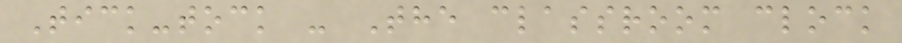Tick-tock - The classroom clock
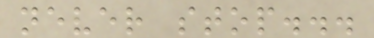never stop...
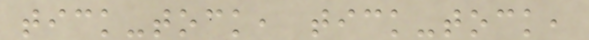tick-tock, tick-tock,
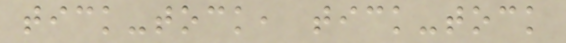tick-tock, tick-tock
